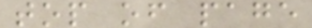top of page
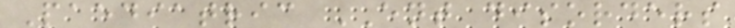Paediatric ENT disorders
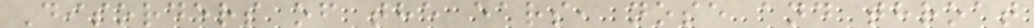Disorders of the ears, nose and throat
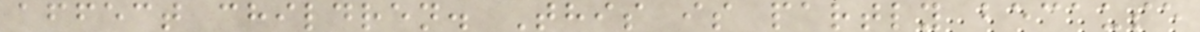affect children. This is partly because
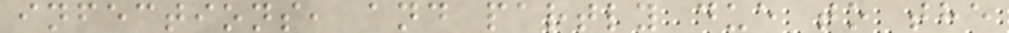infections, and partly due to the
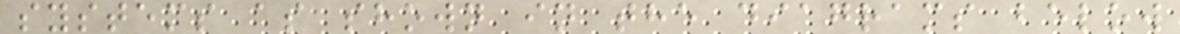systems as shown in the diagrams below
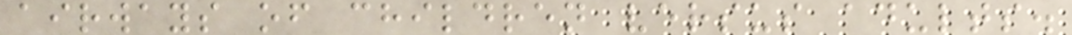airways of children versus adults.
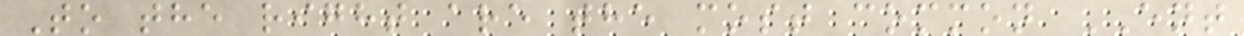To the right are the most common ENT
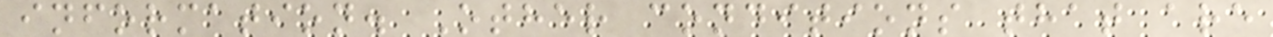information. Other conditions that are
